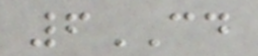6CD
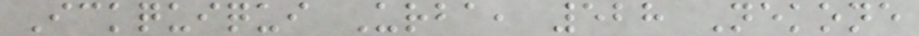Ickquiqui Urba, 528 Nekone
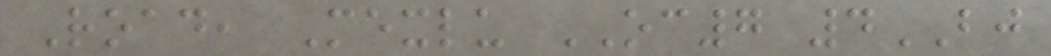Road, Mexlu OC7 4BJ
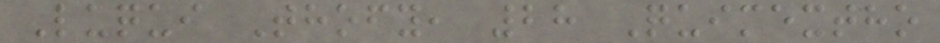Luqui Thofy, 28 Quimextho
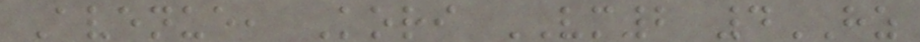Avenue, Kori VM2 4HZ
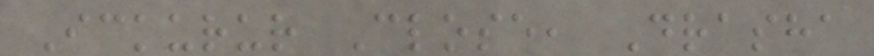Ickurur Close, Drasha
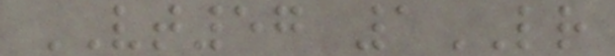VT57 1LR
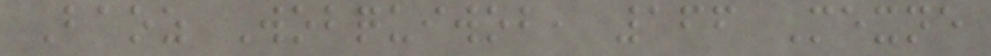Baoz Wobquiwob, 166 Mexne
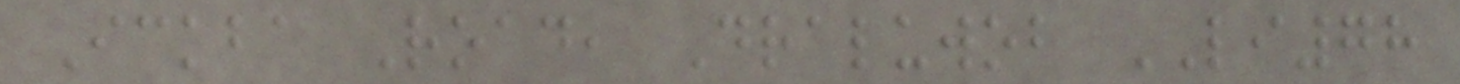Ickba Road, Draluwob LI78
